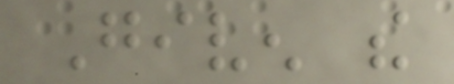Given the
